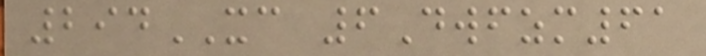294XC 6Dwfzm61
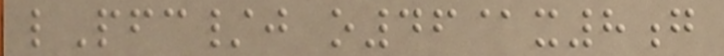lPfc/j o46@x8g
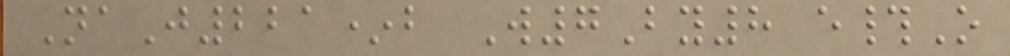NaJ221*b W7By8 e#O
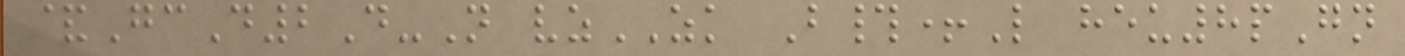&GcD2D-N vzZK B#+L heu8pGn
